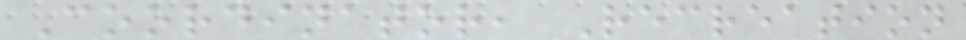Coordinator, Recreation
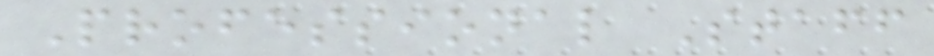Professional Staff
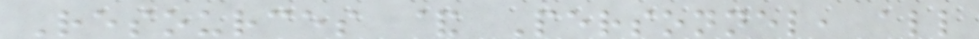Resources & Personnel, all
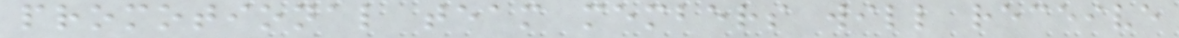promotional team members will receive
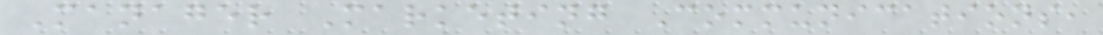Manager Marketing Communications,
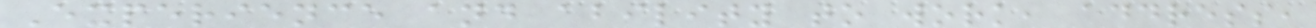Experience and ability to work, address,
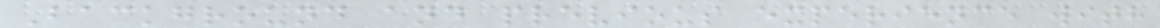Background and previous experience with
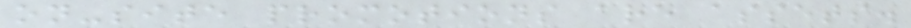on-site promotions are assets.
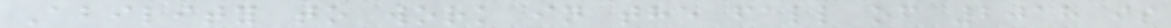Ability to work in the fall of 2018 is
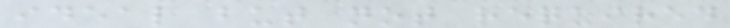ideal but not required
